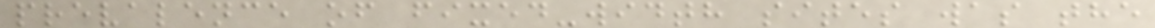prevalence of fixed-width sites was the
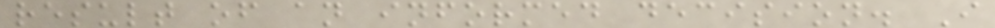result of an informed decision. I
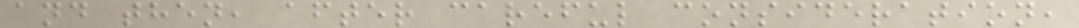and then, after careful consideration,
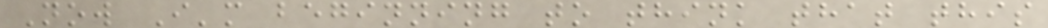Now I'm beginning to think that this
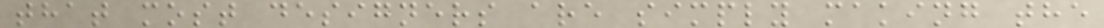that most designers are simply making the
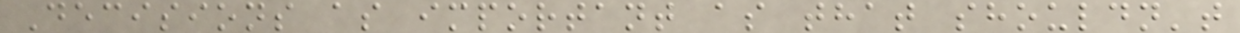Decisions as important as that shouldn't
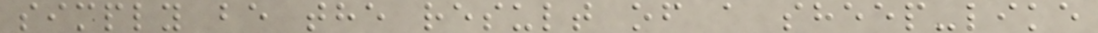simply be the result of a sheep-like
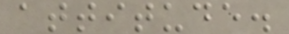attitude.
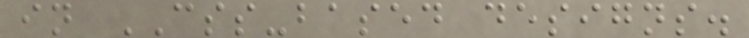in CSS-based designs.
